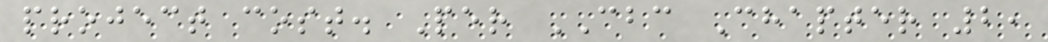project cost. Per CBC Chapter 2,
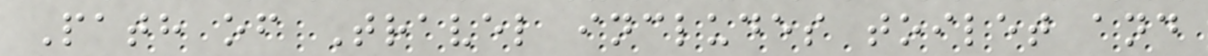Path of Travel includes toilet and
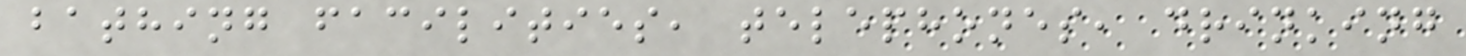bathing facilities, telephones, drinking
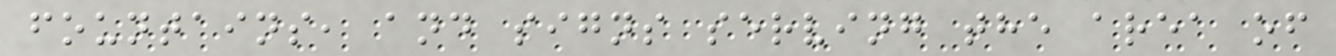fountains, and signs serving the area of
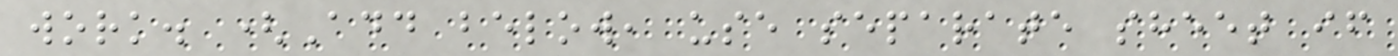work. (Add below, use separate sheet if
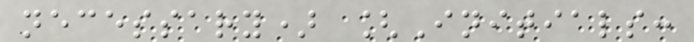necessary) [Initials:
